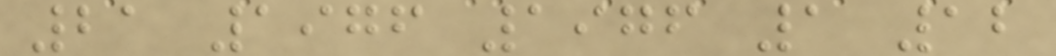21 1976 1976 1 12
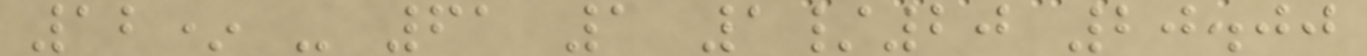12* - 61 1 1/20 20.00
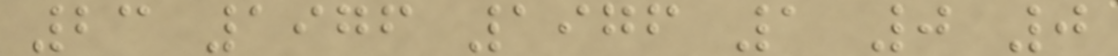23 1976 1976 1 0 0
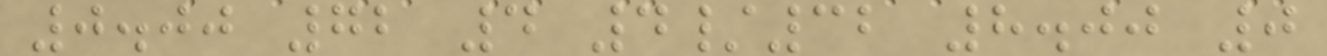0.00 72 4 4/32 8.00 0
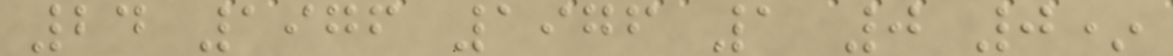24 1976 1976 1 0 0*
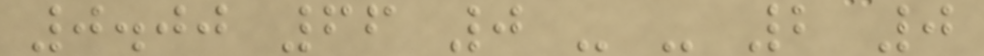0.00 66 0 - - 2 0
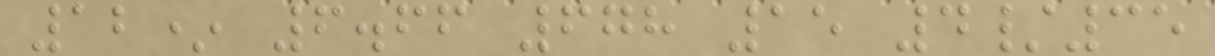12* 6.66 678 15 4/35
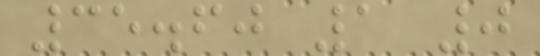35.60 1 0
